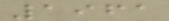1961
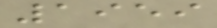1959
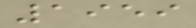1959
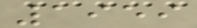1959
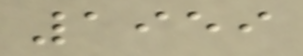1959
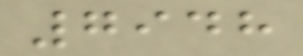7948
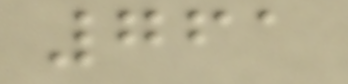761
